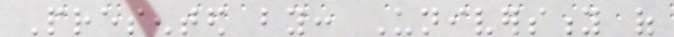Presented by: University of
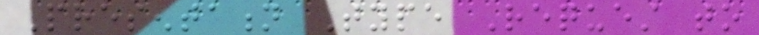Presentation Type Request to
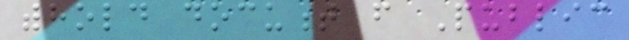withhold document from Public
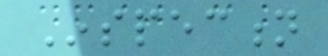Inspection
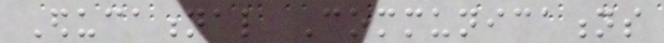Educational Communications
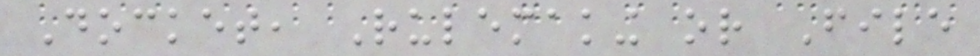Docket, Rulemaking or File
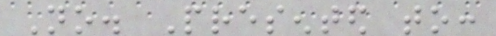No. Presented to:
